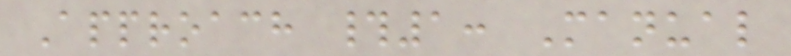Approach #1: Manual
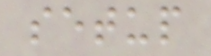setup
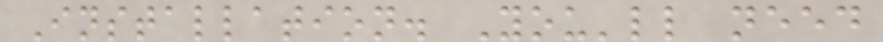Installation. You'll need
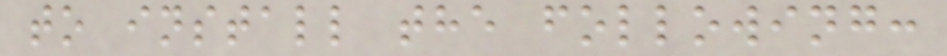to install the following:
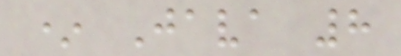* Java 8
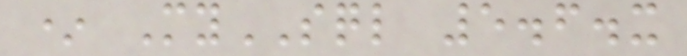* MySQL 5.6.x
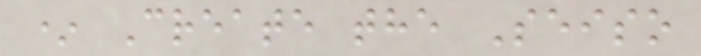* Create the Seiso
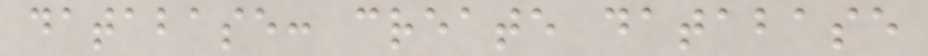database: create database
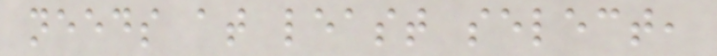needs at least select,
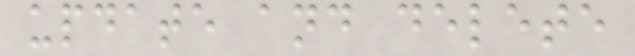update and delete
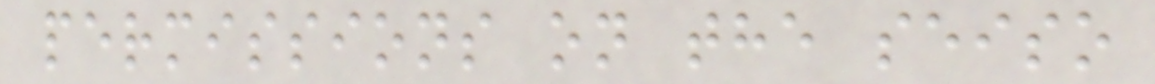permissions on the seiso
